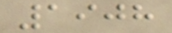1908
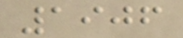1906
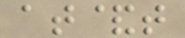at&t
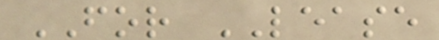FOR LEASE
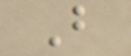B
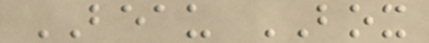BEAU BOX
